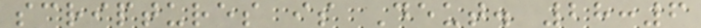scriptures is Deut. 28:6
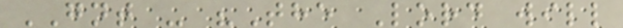GNT - "The Lord will
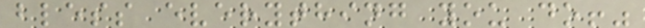bless everything you do!"
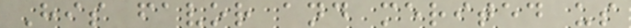His favor and merited us
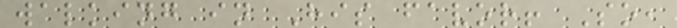walking in His favor! So,
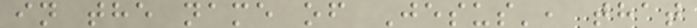in the name of Jesus', that
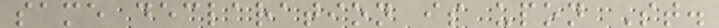same declaration is upon St.
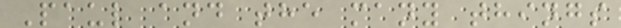Paul and the many things
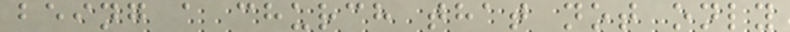being a church that not only
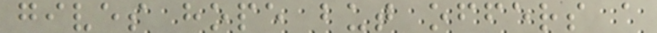gives hope but offers a
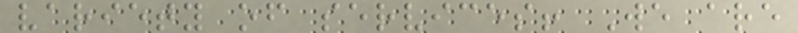variety of services! We are
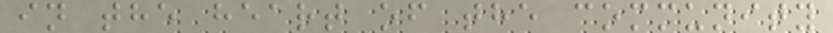in the heart of the community
